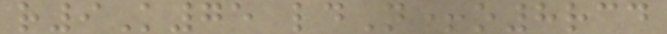r9K75 ldN+o8rcd
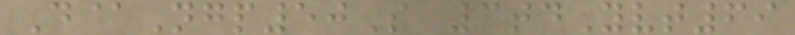D@Ngp50S 3tdYvt69
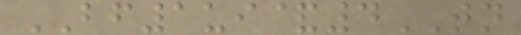BF1ui&4TN
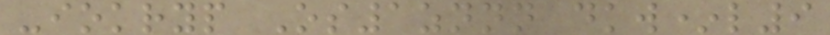-iokryp Os1znnn dkw*l9
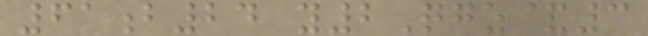61b24 y2Qgz&3
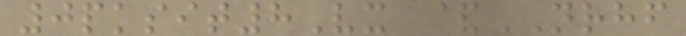0pksit8Vx &NRHF
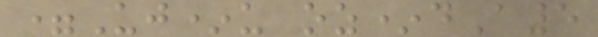=Uj*u oz*dA5
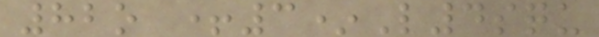82o +3*L4squ
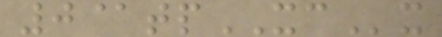0@tpXCx
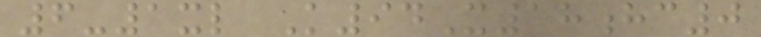6-1xl K94X18hc0
